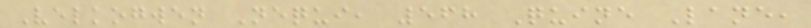Velkogwen Nequi, 568 Quine Lane,
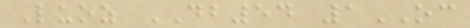Luoz DB54 1OC
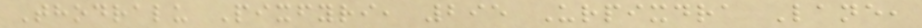Thodralu Pixfyri, 295 Urpixdra Lane,
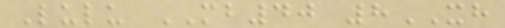Lulu MB40 8XH
